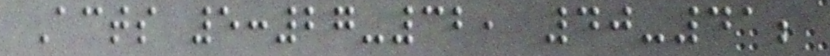Acts 5:27-32, 40-41;
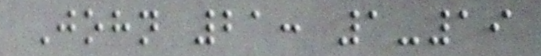John 21: 1-19
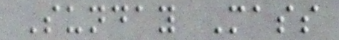Sunday Mass
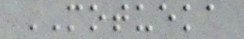MOTUEKA
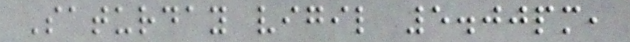Saturday vigil 5.00pm,
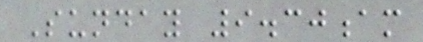Sunday 9.30am
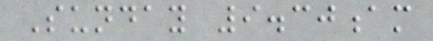Sunday 9.30am
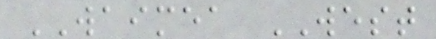WAIMEA WEST
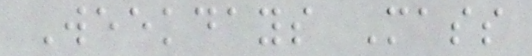Weekdays Mass
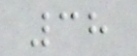38
